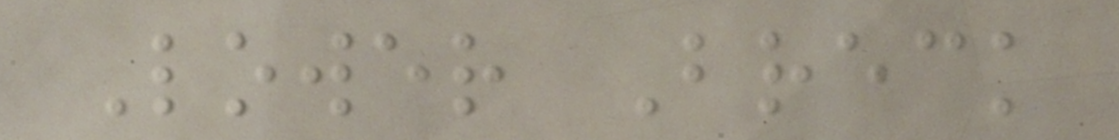Lower Breck
